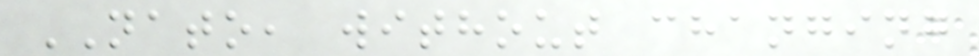NATO, without changing
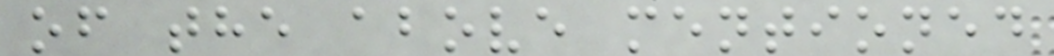of the above mentioned
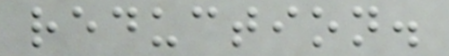reduction.
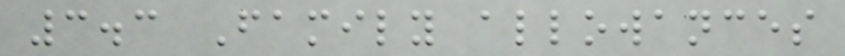3.3 Family allowances
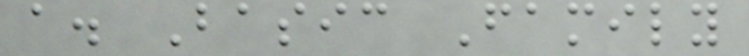a. Basic Family
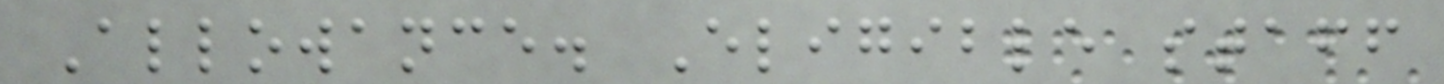Allowance. Eligible staff
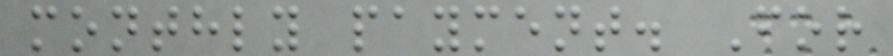monthly payment. For
